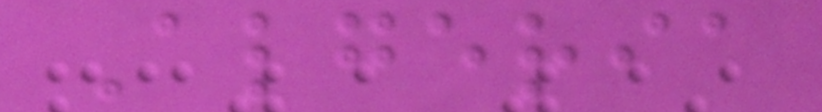Algeria
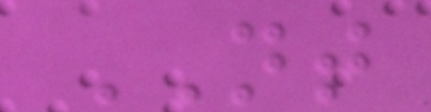NT
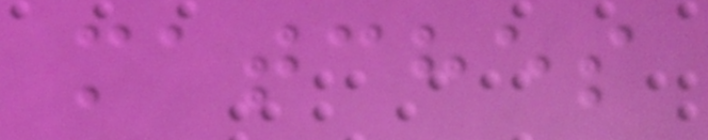matches
